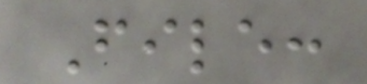File:
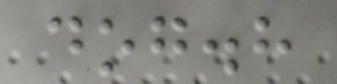dog.h
